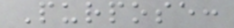Purpose:
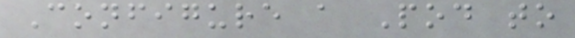Configure a Pod to
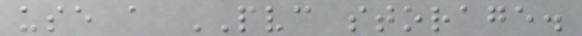use a PVC storage.
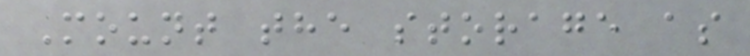Mount the storage as
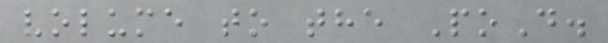volume to the PoD.
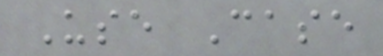Use Case
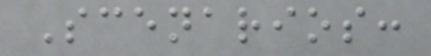Scenarios:
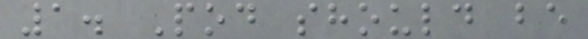1. Pod should be
